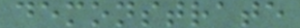demonstrate
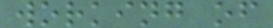working of
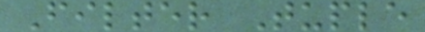Filter Tuple
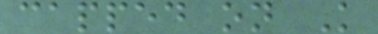capped on K
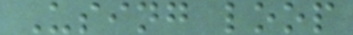Using loop
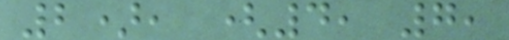2), (4, 7,
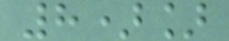8)]
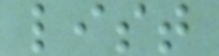list
